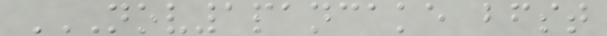NOV1PANCAKE BFST
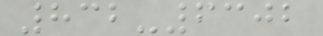832-6302
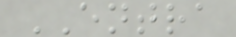ENTRA
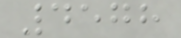4578
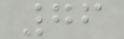76
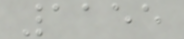1155
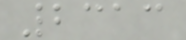2313
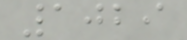1029
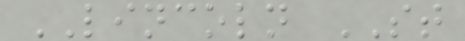LINCOLN ST
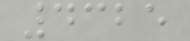4325
